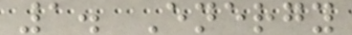1. Energy
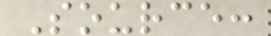Source:
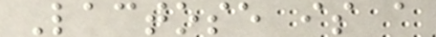Lactose is a
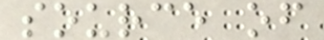source of
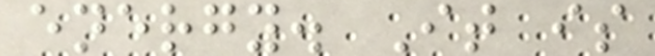energy. It is
